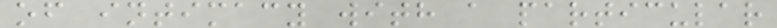of intimacy with a particular
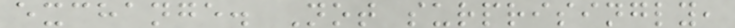exchange. Not surprisingly,
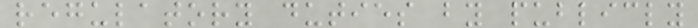regulatory duties by publicly
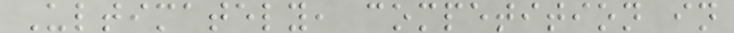Ultimately, competition in
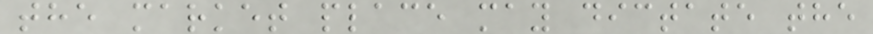the market place may dictate the
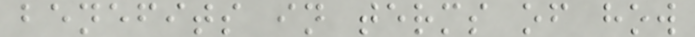benefits in terms of how
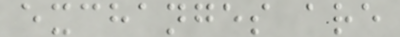exchanges are
